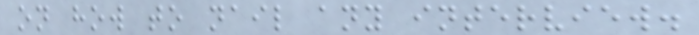on how to nail any interview.
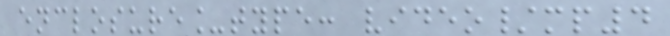enclosure_type: video/mp4
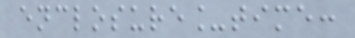enclosure_time:
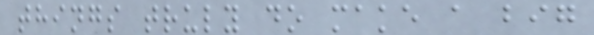things truly do make a big
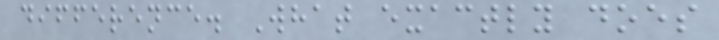difference. What exactly does
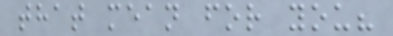that mean for you?
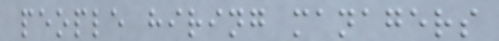people hiring managers
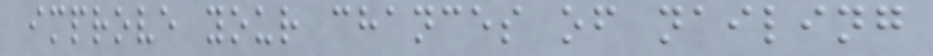improve your chances of nailing
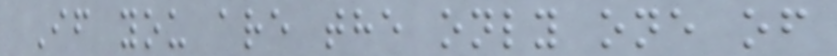If you are the only one of
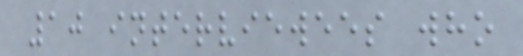10 interviewees who
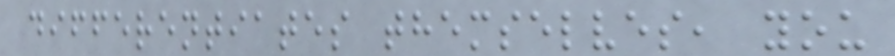differentiates themselves, you
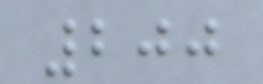200
